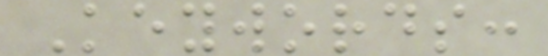Keywords:
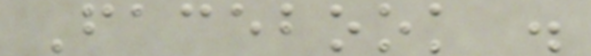Facebook .
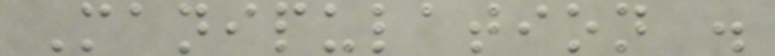Manipulation .
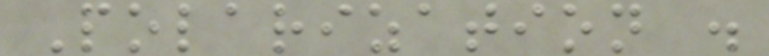Polarization .
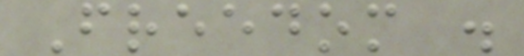Freedom .
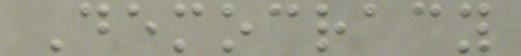Democracy
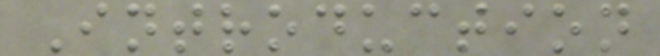Introduction
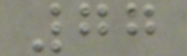77
